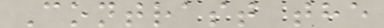Contrast the
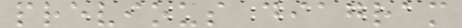previous diagram
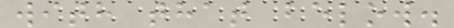with that below.
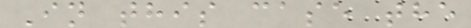In this case the
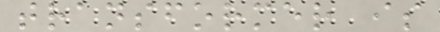transformer is
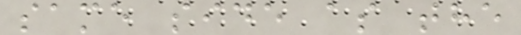same side as the
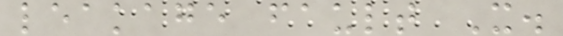leakage fault X.
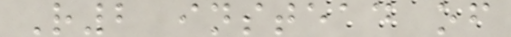R2 instead of
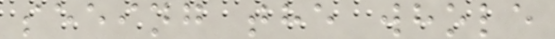seeing the whole
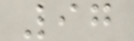97
